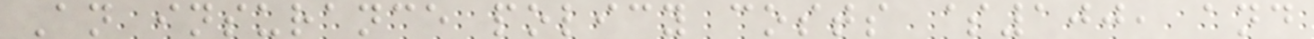An insurance policy costs $100, and
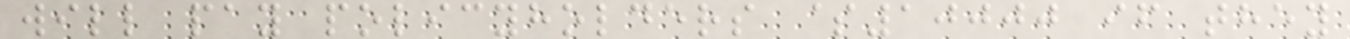will pay policyholders $10000 if they
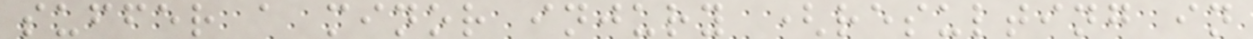suffer a minor injury (resulting in
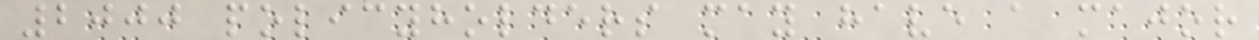2000 policyholders may have a major
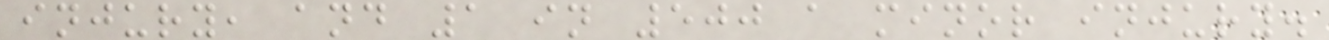injury, and 1 in 500 a minor injury.
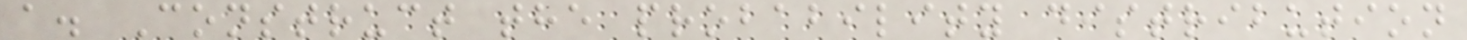a. Construct the probability distribution
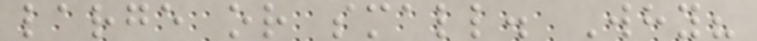large or small. Why?
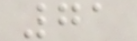71
